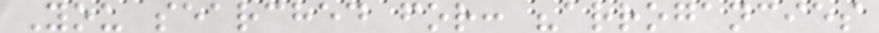You searched for: "arrogancies
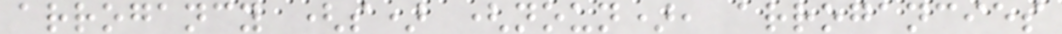arrogancy (s) (noun), arrogancies
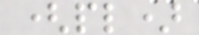(pl)
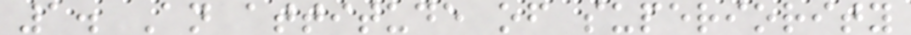1. An attitude of superiority
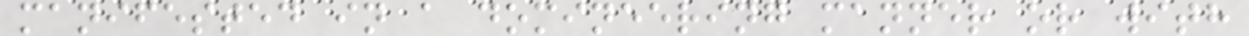manifested in a domineering manner or with
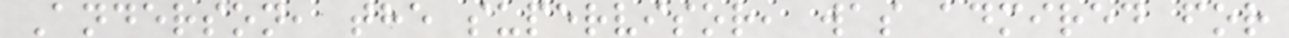Anderson, the supervisor, was admired for
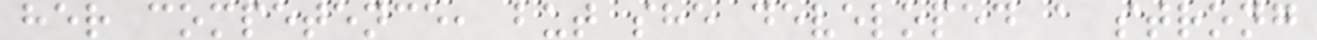her competence, but she developed a strong
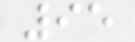95
